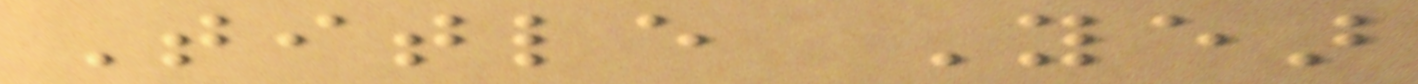Title Year
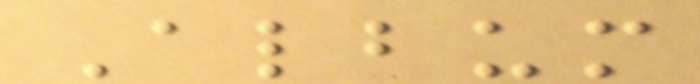Album
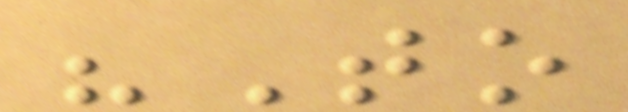"To
